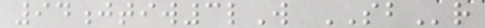94jtiw3lW SBr
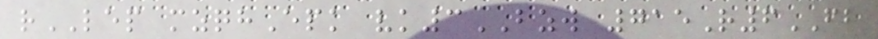rLEP mzqhEpk vk3BZW 715R6FB
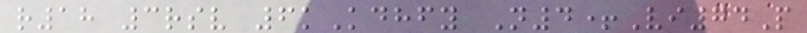r18 3rsv 6kKdhfy N4+Vi74P
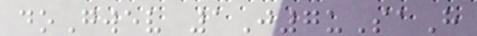doGwev 1J7uSaH
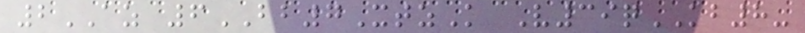2AZ 6BB7XtzK V39qKB8-
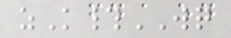zK#WQ
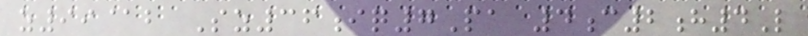z99@b Sz36iq7Pa 4c2h4L
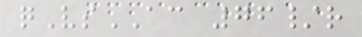qVsAC 76/r
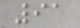91
